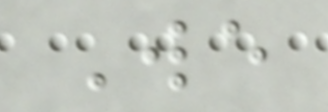We
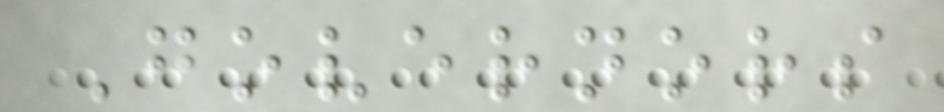Governors
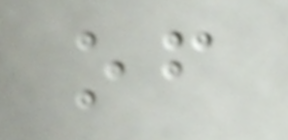of
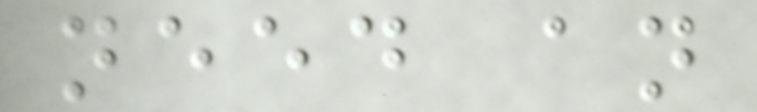need an
